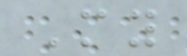My
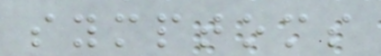symptoms
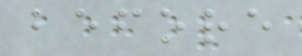before
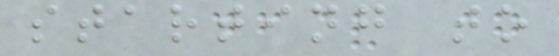starting to
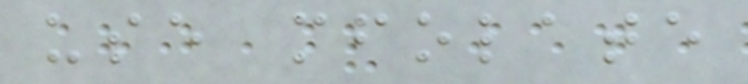use mfolate
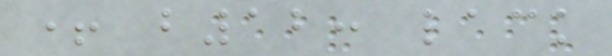+ b12: lack
